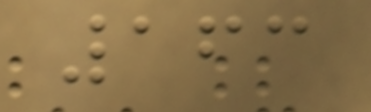163
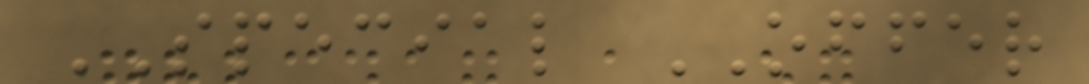SPECIAL OFFER
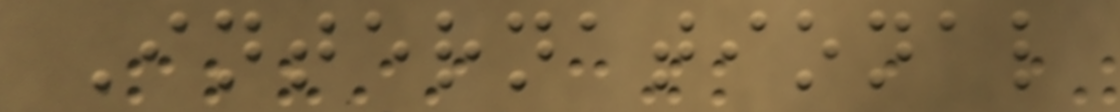International
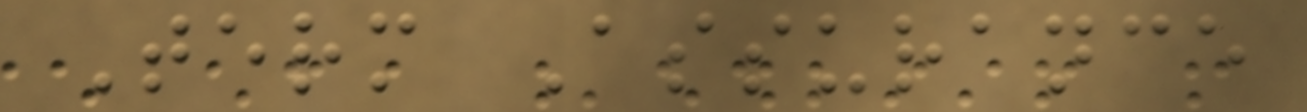Term Assurance
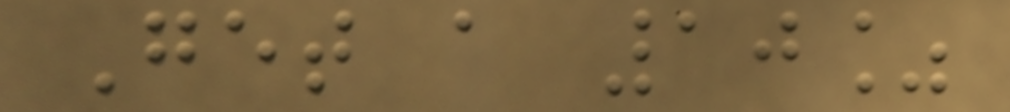Get a 10%
